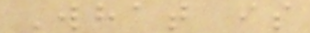What is
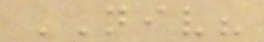NIV?
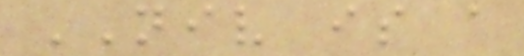NIV is a
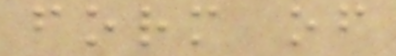form of
